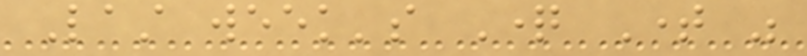Last week's Question Time was
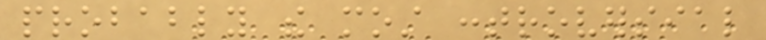probably the most controversial
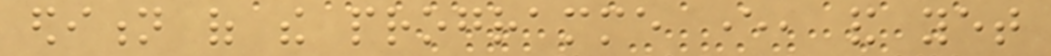edition of the programme ever, and yet
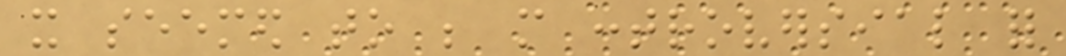it seemed to be more controversial for
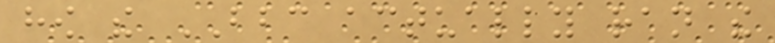how the BBC actually ran the
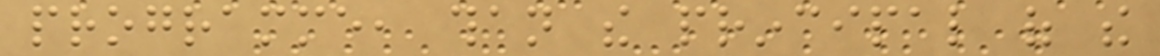programme, than the principal of the
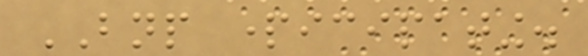BNP participating.
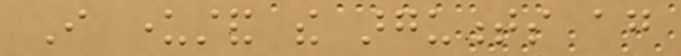I understand the arguments again
